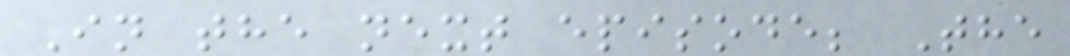In the next episode; The
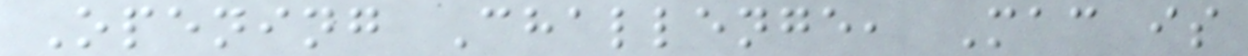Opening Challenge, Mac is
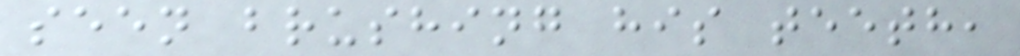seen brushing his teeth,
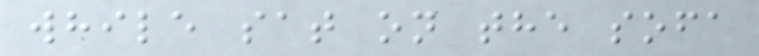while sat on the sofa
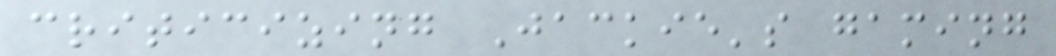criticizing Jackie's gaming
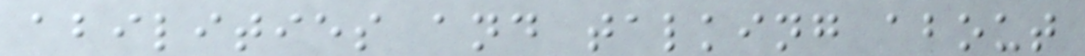abilities and talking about
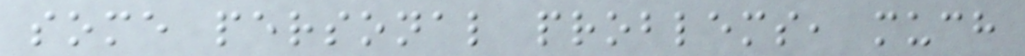some personal problems, much
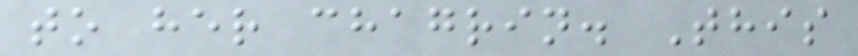to her chagrin. This
